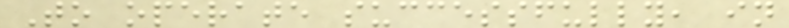To operate successfully, in
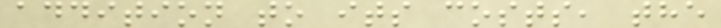addition to its costs, the
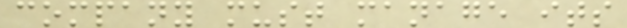company must manage its
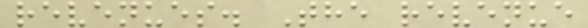revenues. The revenue
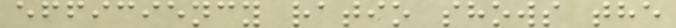efficiency ratio shows the
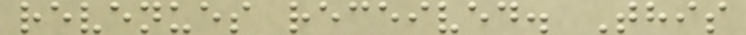revenues received. This
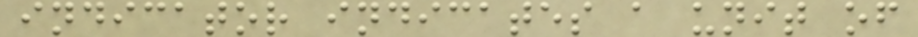indicator indicates a unit of
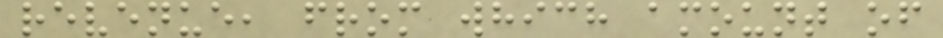revenue, from which amount of
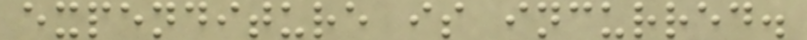expenditure is incurred.
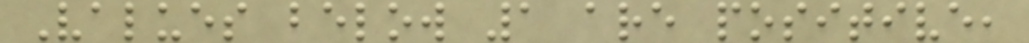Values below 1 are positive,
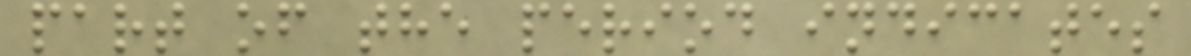part of the period indicates
